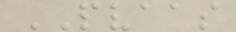PVAAS
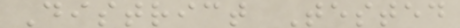District Tested
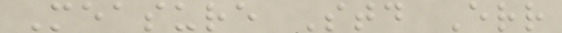Measure Std Err
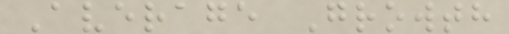Average Growth
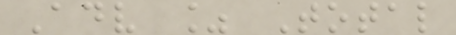Adv % Total
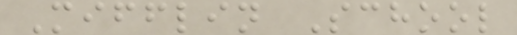Mifflin School
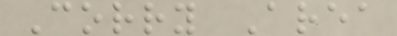Corry Area
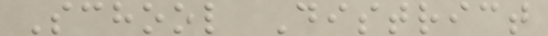School District
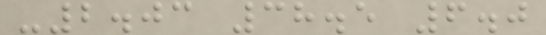-2.03 38.5 6.0
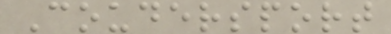Coudersport
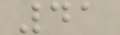41
